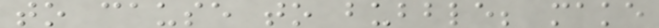to cause to bubble; make
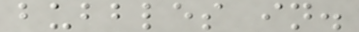bubbles in.
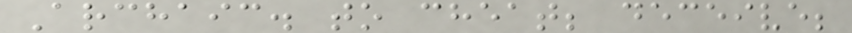Archaic. to cheat; deceive;
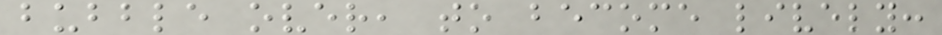bubble over, to become lively:
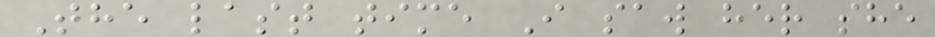The last time I saw her she
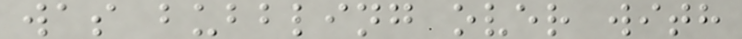was bubbling over with
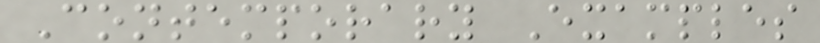Contemporary Examples
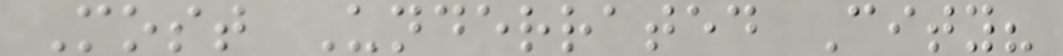Most Underrated City?
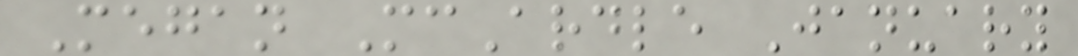Megan McArdle January
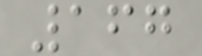167
